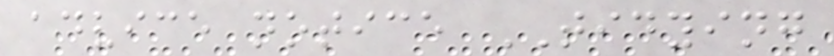advice notice TIDYING
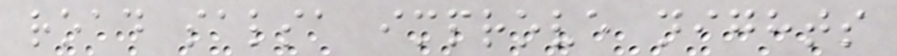road salsa improve nights
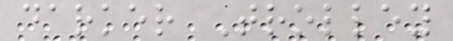darker Trolley
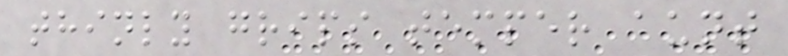thinly grips temper aunt
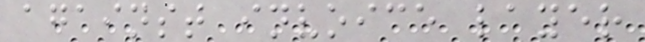against invoice layer
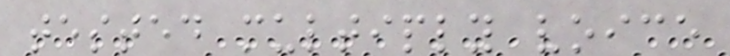tested multiply voice
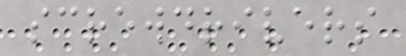screwdrivers
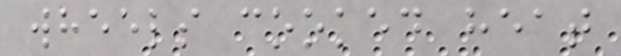wheels cooked heat
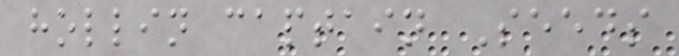hollin captain Seeds
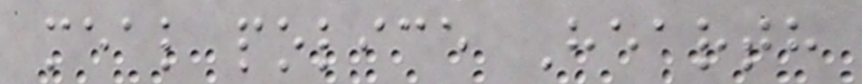meal police Hearth
